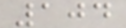104
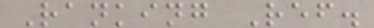Ranking Ref.
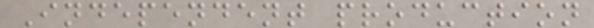Independent production
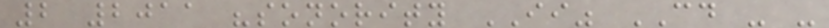2 2011 "sonority II" CD - -
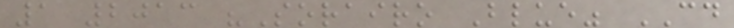1 2013 "Sorairo Blue" CD
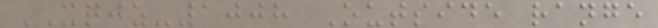XQJZ-1008 Outside range
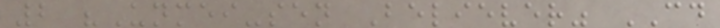2 "Unmei-sen Believer" CD
